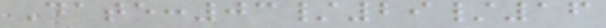Date:03/29/16
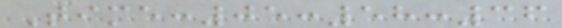Time:05:58:36
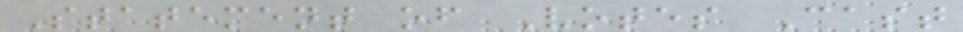Statement of Votes Cast
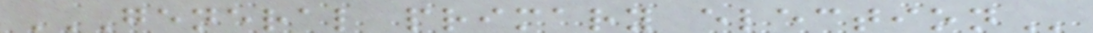GENERAL PRIMARY ELECTION
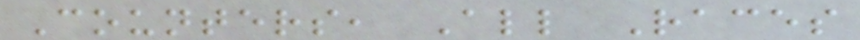Counters, All Races
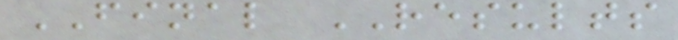FINAL RESULTS
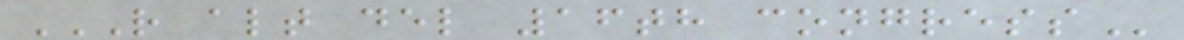R ALT DEL 16TH CONGRESS
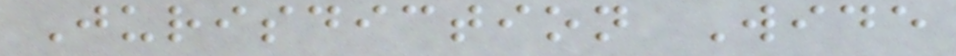Jurisdiction Wide
